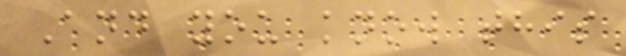And you know this
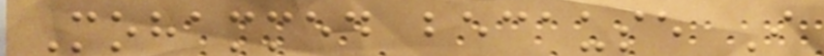Mohammed because I
